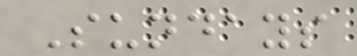Sundays
